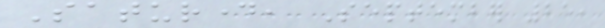Saturday, September 25,
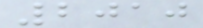2010
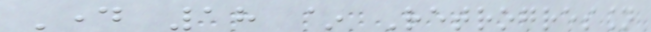Day 18 ~ Retrogression
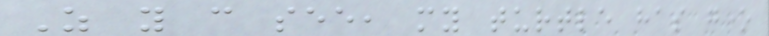As you can see, my turtle has gone
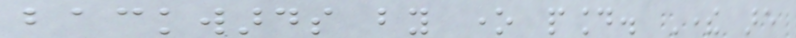backwards by one pound. There are
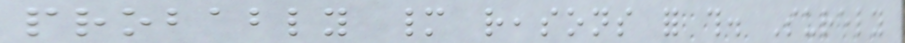probably many reasons for this. Surely
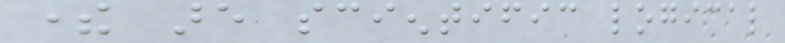there are scientific logical
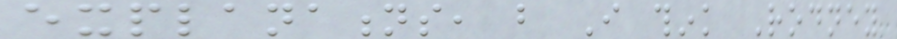explanations, but I think Rodney
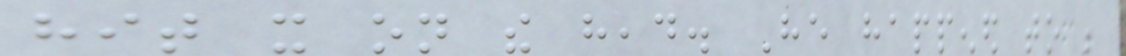hit it on the head. He happened to be
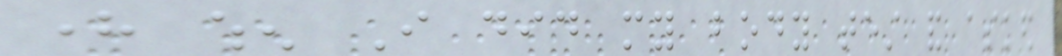here when I did my body test and asked
